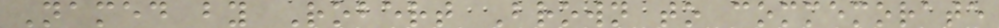Named by Robert Brown to commemorate
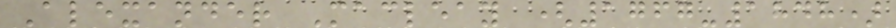Alexander Macleay (1767-1848)
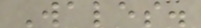Wales.
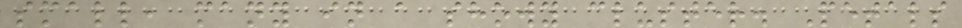small, many in a showy cluster. Petals
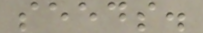seeds.
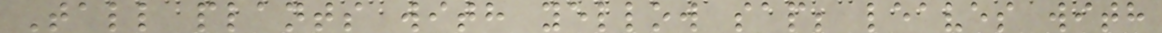Tall plants with yellow sap; leaves with
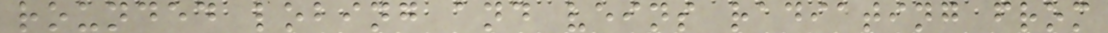rounded lobing and veins radiating from
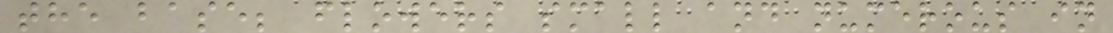the base; flowers small and numerous in
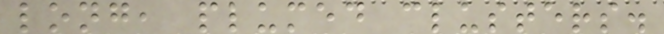long, plumed clusters.
